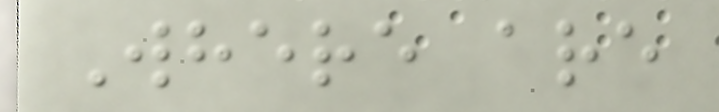Where are
